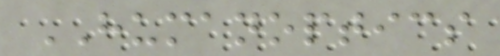HUMANOPTICS
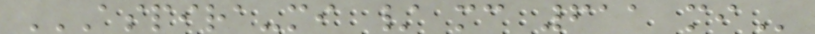ASPIRA-MI / MC 611 MI
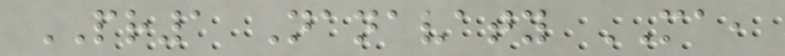PR1 Nanavaty MA,
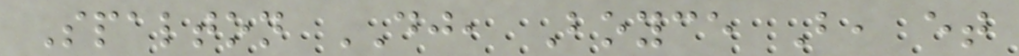Spalton DJ, Boyce B, et
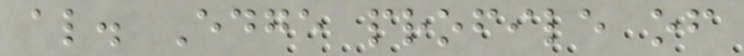al. Edge profile of
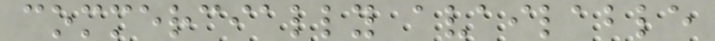commercially available
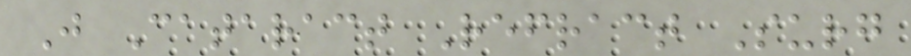J Cataract Refract Surg
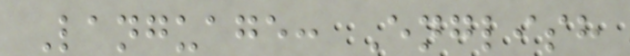Language: English
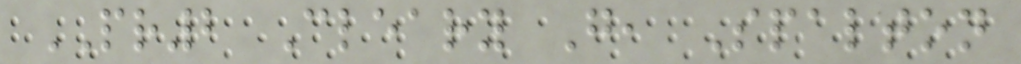PR2 Cleary G, Spalton
